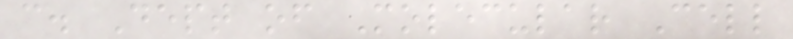c. Dept of Molecular Cell
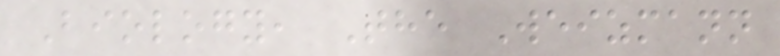Biology, The Weizmann
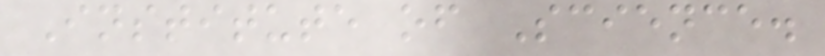Institute of Science.
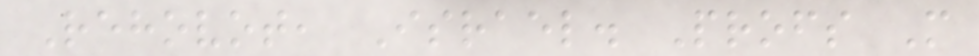Rehovot, Israel. Profs M
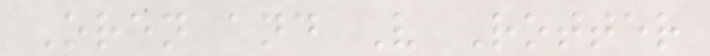Oren and V Rotter
